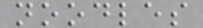noodles
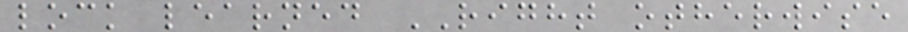lock learned RIGHT otherwise
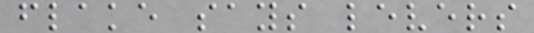flake says levers
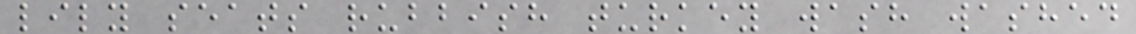lily seats rubbish turkey wash washed
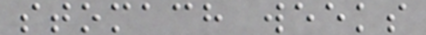stomach weeks
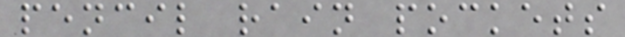pencil rain pockets
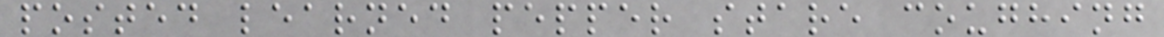posted learned pepper stare coughing
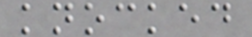knocked
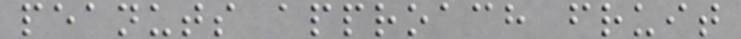peanuts approach fruit
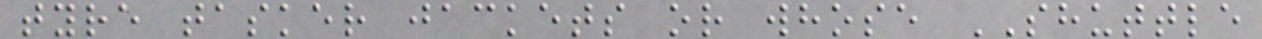tyre tasker jackets or whose SHUTTLE
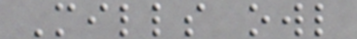Mills owl
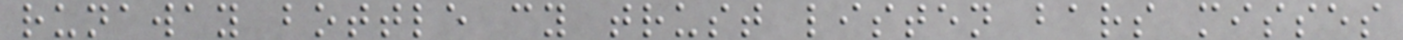runaway bottle cy trust listen bars misses
